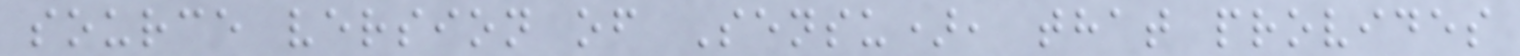source version of Sensu), that provides
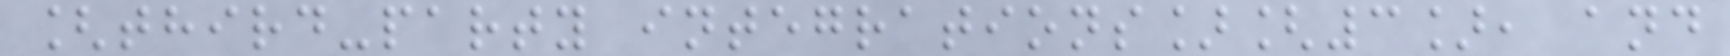[third-party integrations][3], and
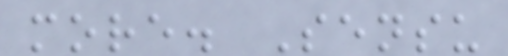more. Sensu
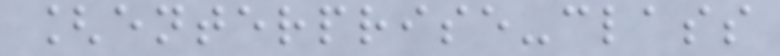[enterprise-class
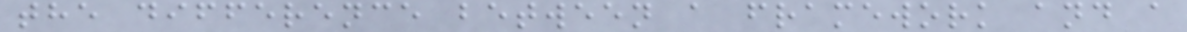the difference between a framework and a
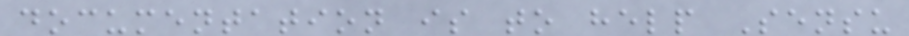documentation is to help Sensu
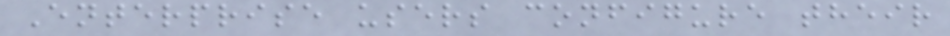Enterprise users configure their
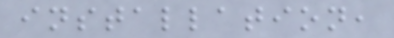installation,
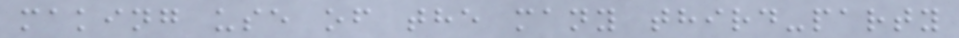making use of the many third-party
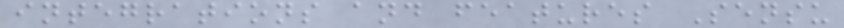integrations and features Sensu
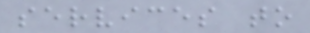services to
